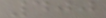400
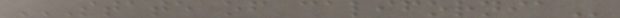STATE OF CALIFORNIA
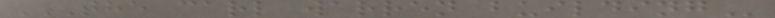THE CARL WARREN BUILDING
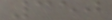350
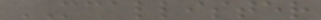MCALLISTER
